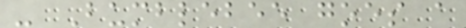- Bumblebee goes a
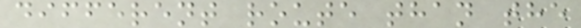different route than the
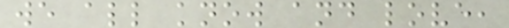we all know and love,
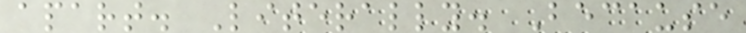apart. Literally. Because
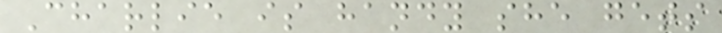Charlie is handy she gets
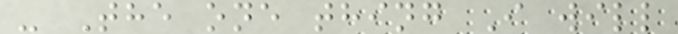- The one thing I will
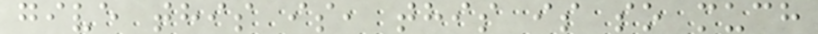give this is, this is so much
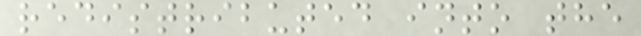redistributed into the
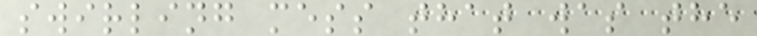swirling mess that was the
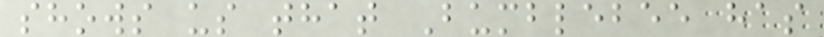shows us that Bumblebee has
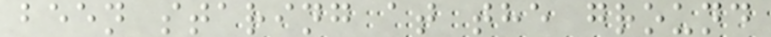been staring at the ground
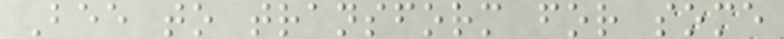Bee to transform for some
